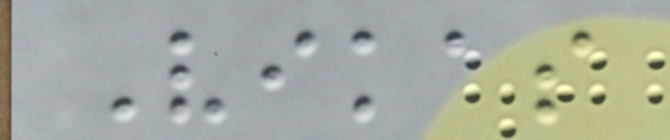Vikas
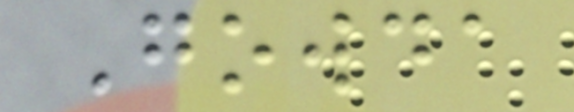Gowda
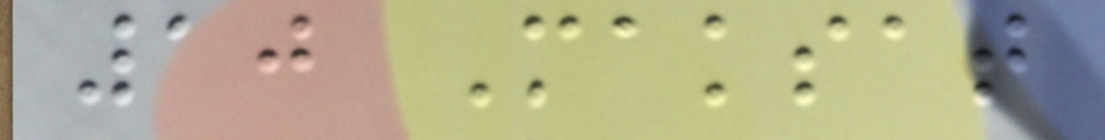10 Maksat
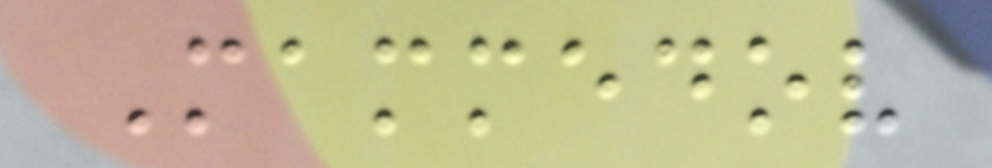Mammedov
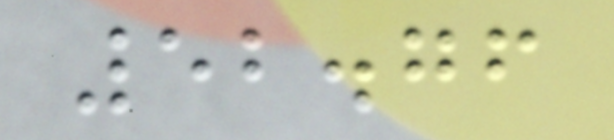52.76
